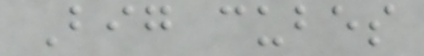Big cubes
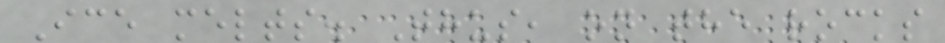Ice melts. Thus, on the rocks
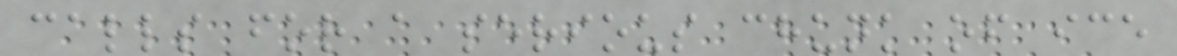calls for a serious chunk of ice
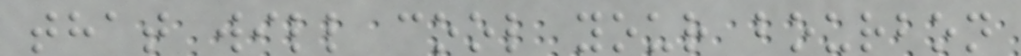that will cool your bourbon
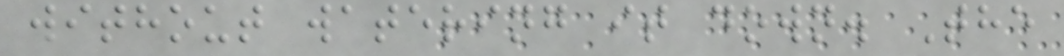without watering it down. The
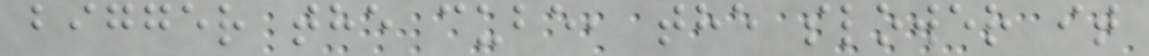bigger the cube, the slower it
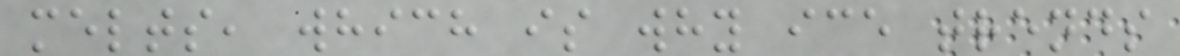melts, which is why ice trends
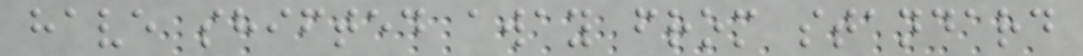have shifted away from standard
